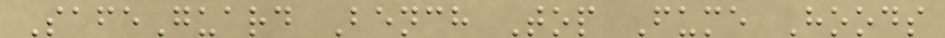SafeGuard Bench Top Fume Hoods
